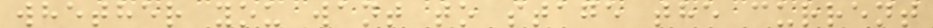whether you want to stage the current
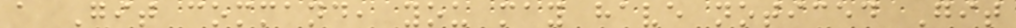a Git command, you may have noticed Git
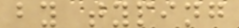by typing
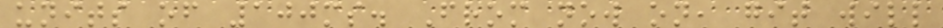units of 100ms. From now on, git will
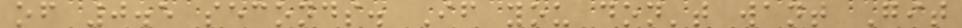of 0.5 seconds. If you don't want Git
